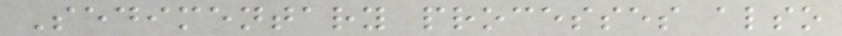Sedimentary processes also
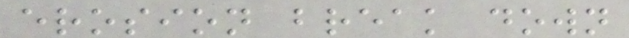erosion break down
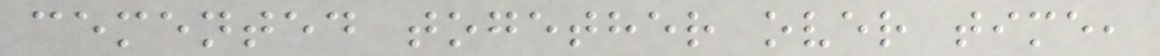cemented together over time,
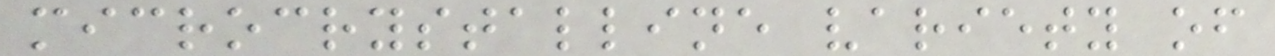microcrystalline variety of
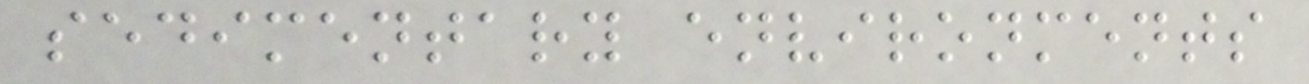sedimentary environments
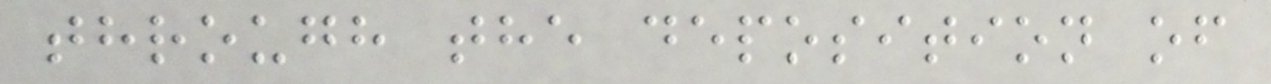through the deposition of
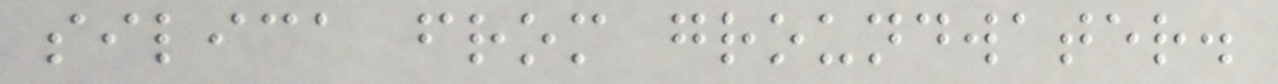silica from groundwater.
